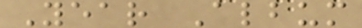Year Album
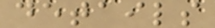details
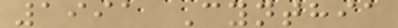1991 Cynthia
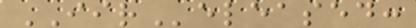IIReleased:
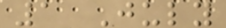1 July
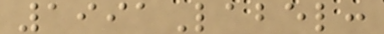1991Label:
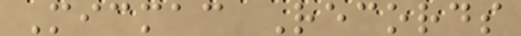Micmac Records
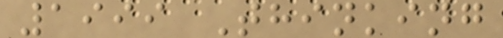1999 Thinking
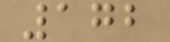172
